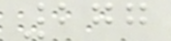277
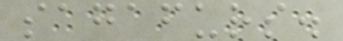sagafurs.
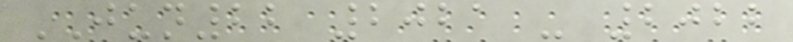JUN22 2021 - 2022
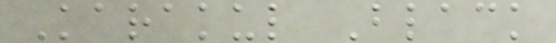Karakul Black
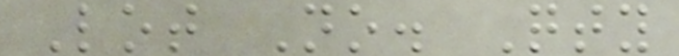Lot No. Qty
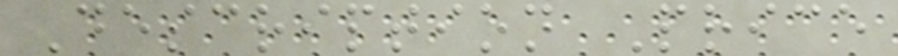Description Price
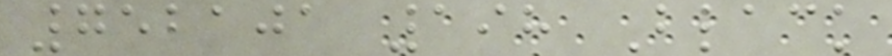752101 198 Black
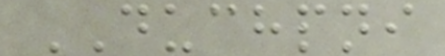DUCHPNI
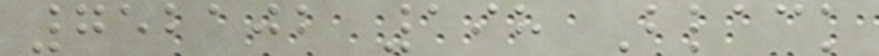752102 198 Black
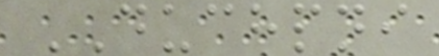DUCHPNI
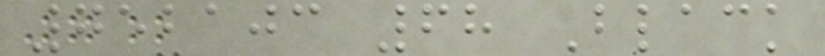752103 68 Black
